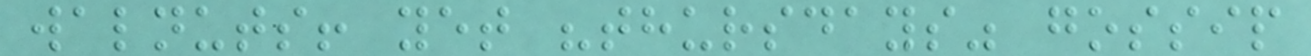walnuts! yet "thursdays" gossip
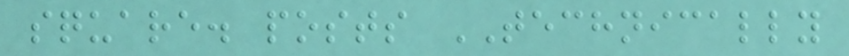square. posts TECHNICALLY
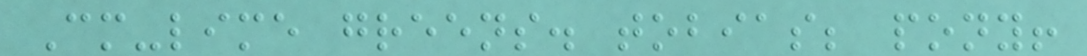Cm-lime greens. tobias; pony!
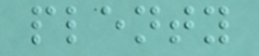plenty
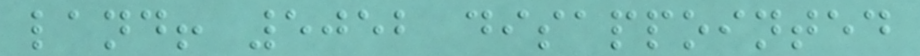land! 5052 disappointed
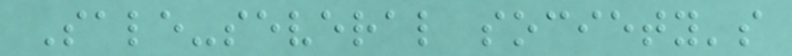Sale-several society's
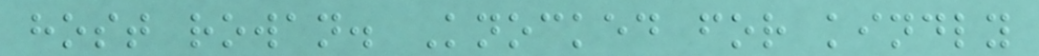host rowan. Knocked for kindly
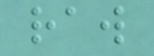raw
